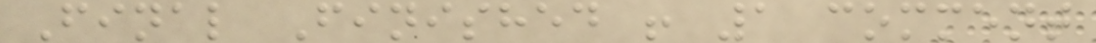Final Finished ! 1 comment
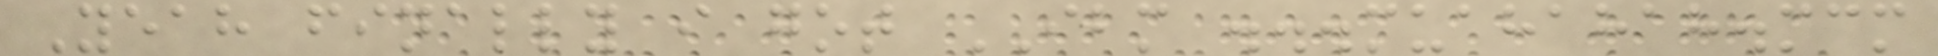Yeah finally i got IBM ...muahahah.mcm
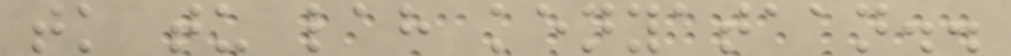tk tu lah kenyataan..
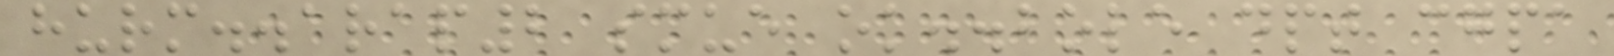hurm..arap2 smue ok..bole dpt cgpa
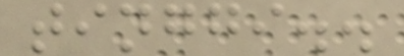tinggi..
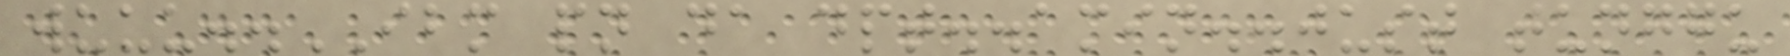wuuu..IBM pn da dpt..amin..just tunggu
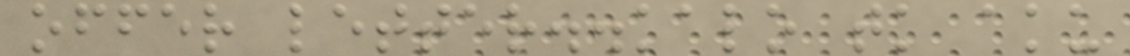offer letter..kalo tk aku
